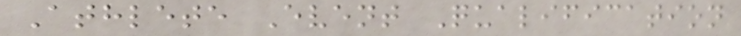Athlete Event Qualification
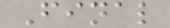Final
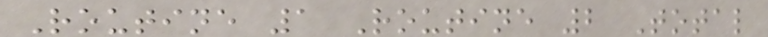Routine 1 Routine 2 Total
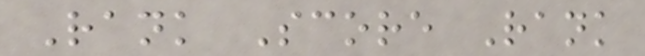Rank Score Rank
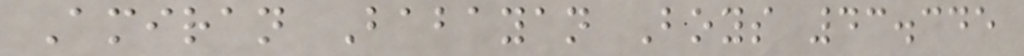Amiran Babayan Boys 43.345
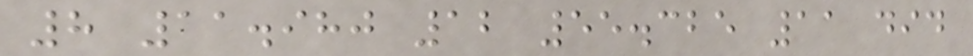8 11.980 12 55.325 11 did
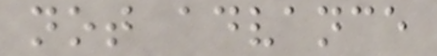not advance
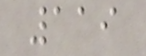119
